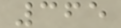365
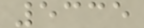5335
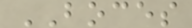BOCES
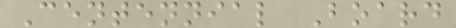Centennial Board
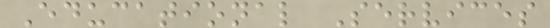Educational Services
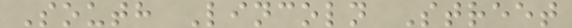South Lincoln Street
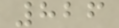826
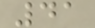41
